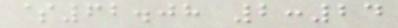$62.08 2:24
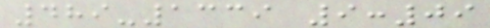489-1339 9:09
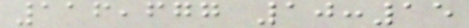116,677 10:15
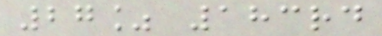27% 183rd
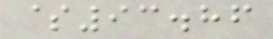$93.86
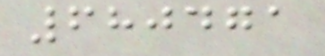680471
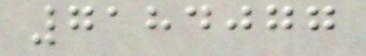7184077
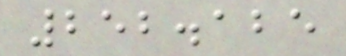252.125
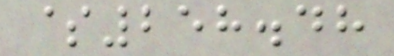$258.48
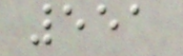551
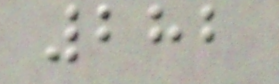282
